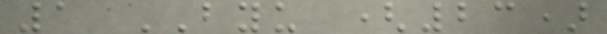1 BYU (23)
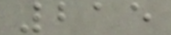215
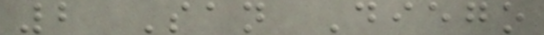2 San Diego
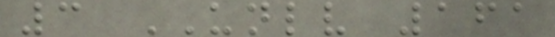3 UNLV 161
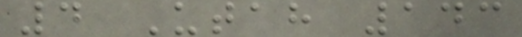4 Utah 143
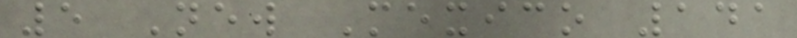5 New Mexico 141
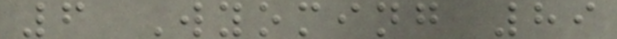6 Wyoming 89
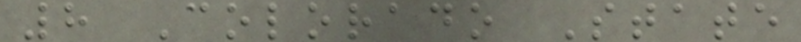8 Colorado State
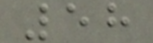58
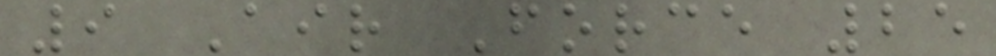9 Air Force 25
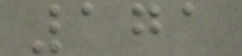171
